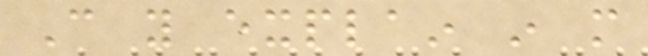Can you explain in more
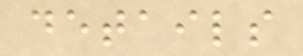details
